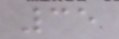35
